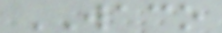WACO
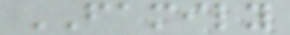FAMILY
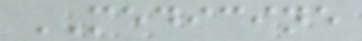MEDICINE
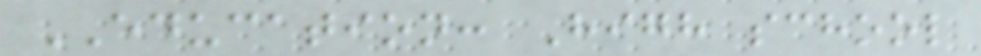EDUCATION: High school
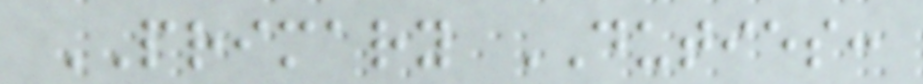PRIMARY DUTIES:
